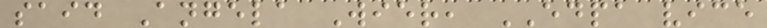said Angela Wier, EDPA vice
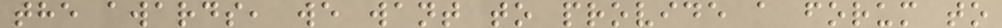the awards, we want to provide a forum to
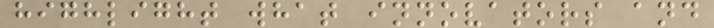highlight what innovators and
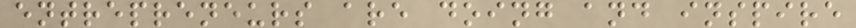entrepreneurs are doing and inspire
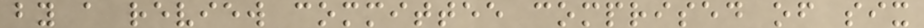by a review committee comprised of six
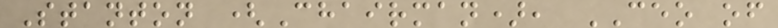Stanton (Chairman), CEO of
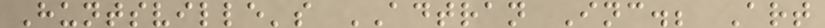Huntsville's ADTRAN Inc.; Art
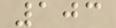103
